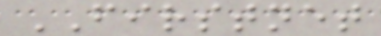FIRSTNET
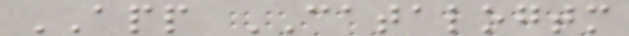APP CATALOGTM
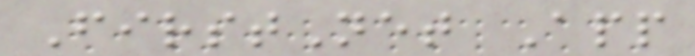FirstNet App
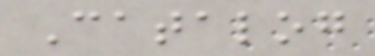Catalog
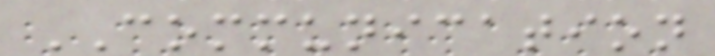COMMUNICATION
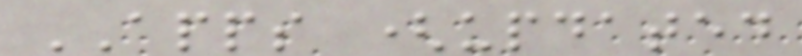APPS (updated
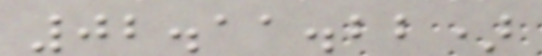02.11.22)
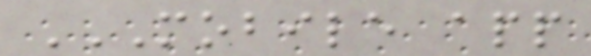MOBILE APP
